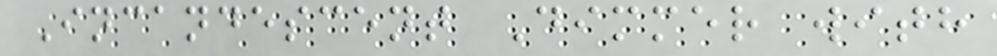Incandescent Dimmer with
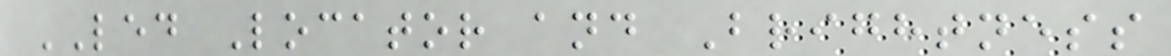LED Locator and Brightness
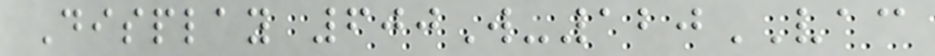Display 600W-120VAC
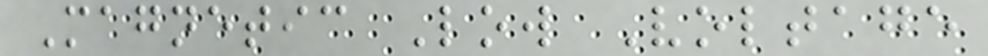Magnetic Low Voltage
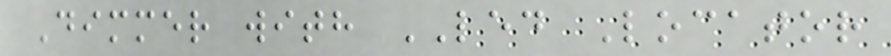Dimmer with LED Locator
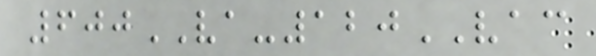600VA-120VAC
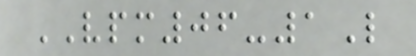VPM06-1L
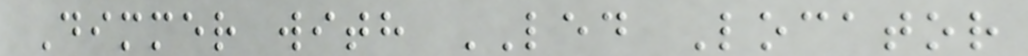Dimmer with LED Locator
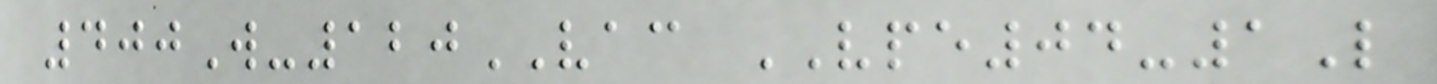400W-120VAC VPE04-1L
